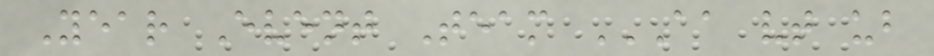Year Event Team AA VT UB
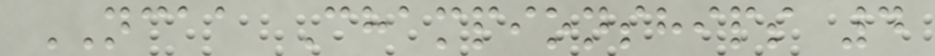NCAA Championships 4
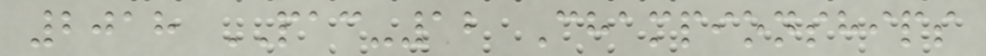2018 PAC-12 Championships
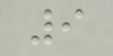9
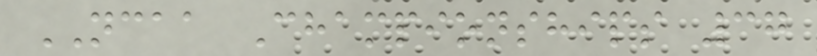NCAA Championships 37
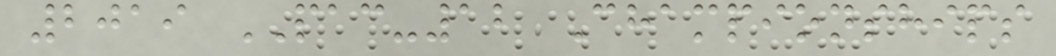2019 PAC-12 Championships
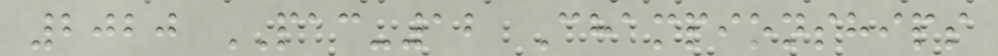2020 PAC-12 Championships
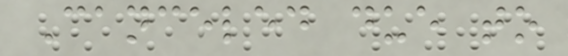Canceled due to
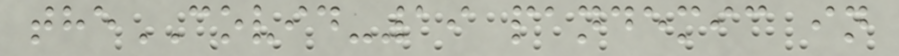theCOVID-19 pandemic in
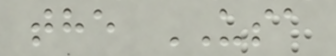the USA
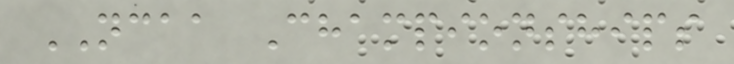NCAA Championships
